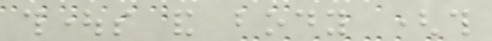thoughts and body (this
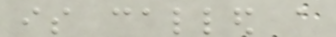is called a
